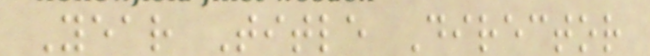Year Title Director
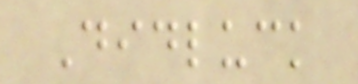Didluck
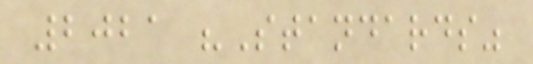2021 "Standards"
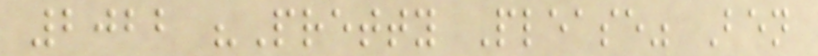2022 "Pretty Please" Ben
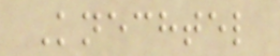Knechtel
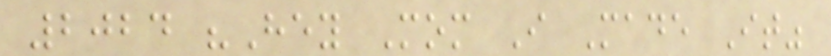2024 "Hey Mom I Made It"
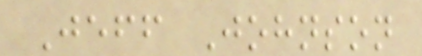Jeff Johnson
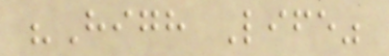"High Life"
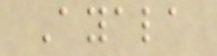Ayala
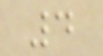4
